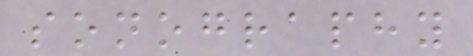sonography
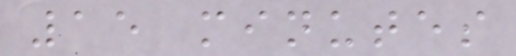15 minutes
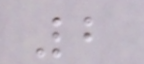2
